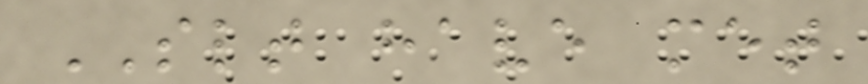SLT have met
